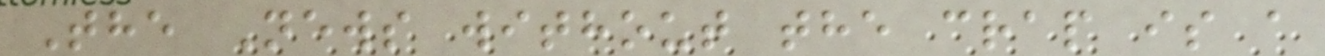The News without the crap is a
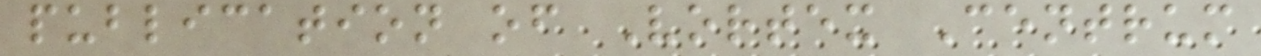publication of Vortex Centrum
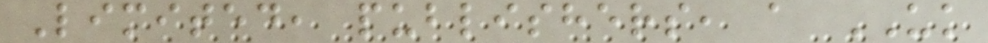Limited, publishers, a UK
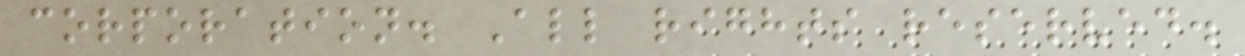corporation. All rights reserved.
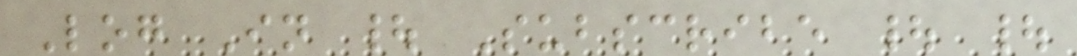Log In | Subscribe | |
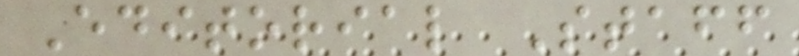Editorial Staff
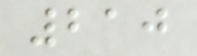210
